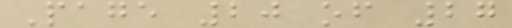Page 20 of 27
